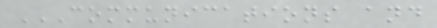COMMUNICATIONS AND
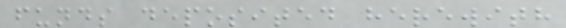funds deposited herewith
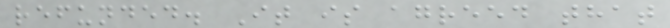refunded. It is agreed that
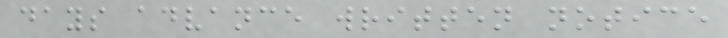days advance written notice
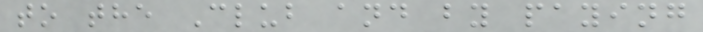to the Club and by paying
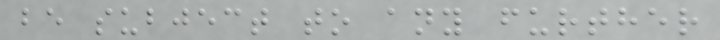be subject to any further
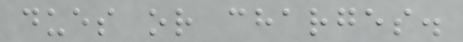dues or charges.
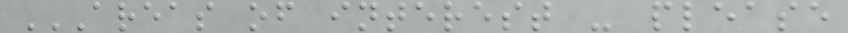AREAS OF INTEREST - PLEASE
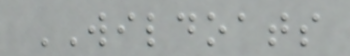WILDOATS
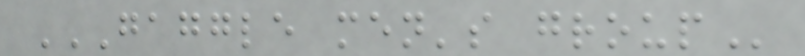GAGGLE MEN'S GROUP
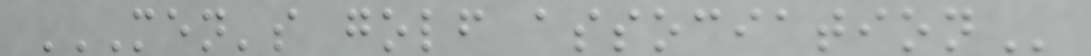MEN'S GOLF ASSOCIATION
